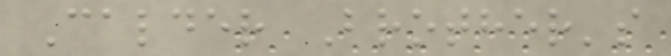Calder Brother's
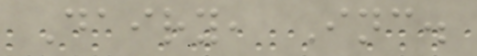Dairy, Inc.
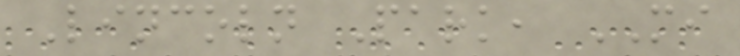Lincoln Park, MI
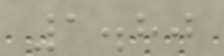1.80
